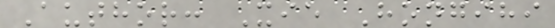Author: Xie Hongihi
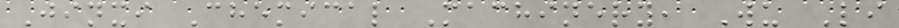Jinxi Chemical Machinery, Wu Li
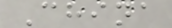China
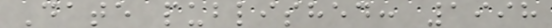Date published: 1998
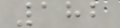182
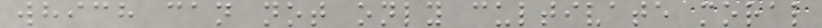which can not only cultivate moral
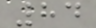84
